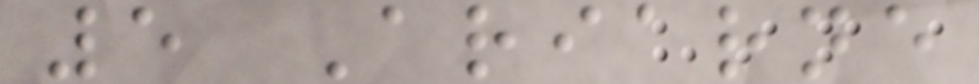5 Ariarne
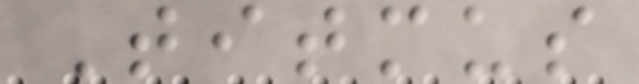Titmus
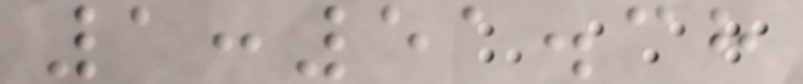1:51.38
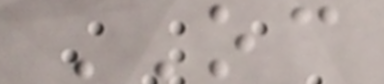OC
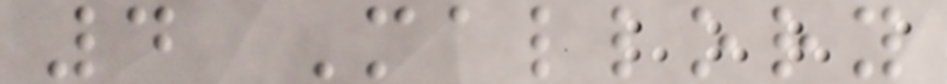4 Mallory
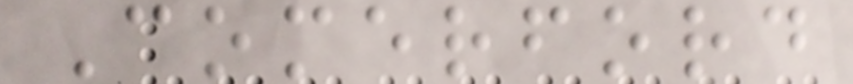Comerford
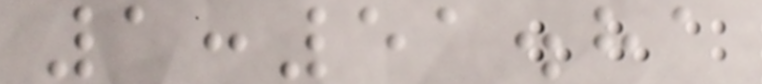1:51.81
